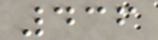436
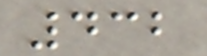432
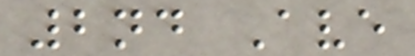2nd Ave
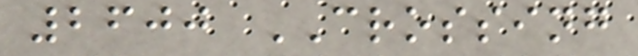2600 CROSSING
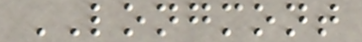LONGMONT
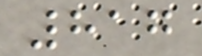817
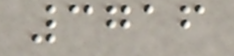3716
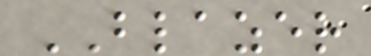BLAZER
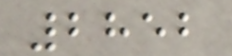2852
